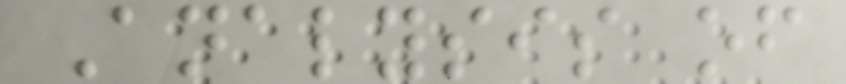Analysis of
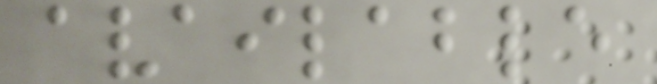available
